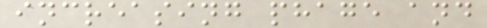increasing phage and
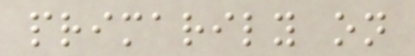primarily on
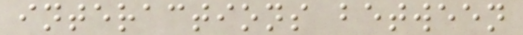interactions between
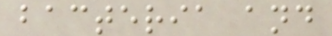bacteria and
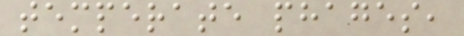temperate phages,
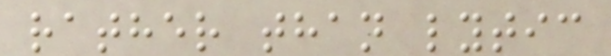rather than lytic
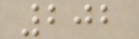202
